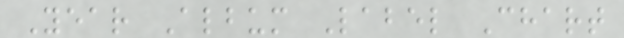Year Album Label Chart
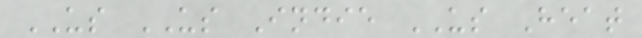US US Indie US Heat
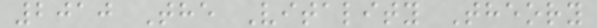2010 The Vitality Theory
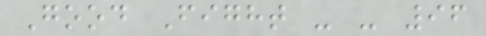Good Fight - - 96
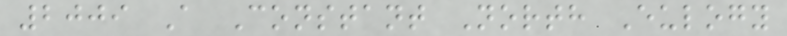2009 A Constant North Eulogy
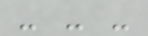- - -
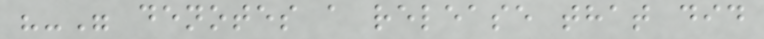"-" denotes a release that did
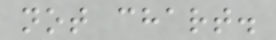not chart.
